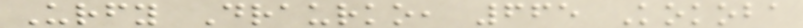Urfy Draurko, 665 Kokoba
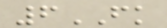6FK
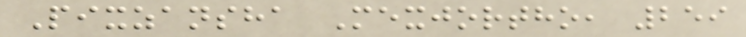Pixzansha Mexjortho, 259
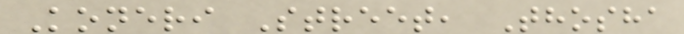Koneri Street, Thosha
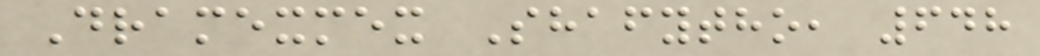Dramexmex Shafytho, 648
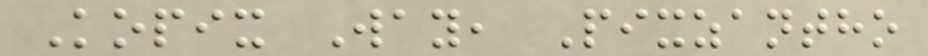Kopix Way, Pixzantho
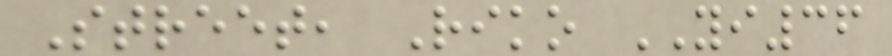Street, Riko YI36
